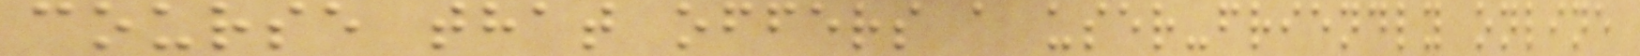course that offers a user-friendly online
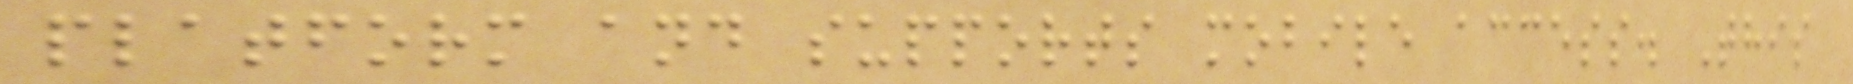platform and supports mobile access. This
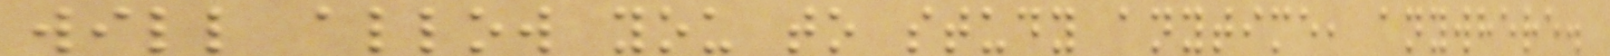will allow you to study anytime, anywhere.
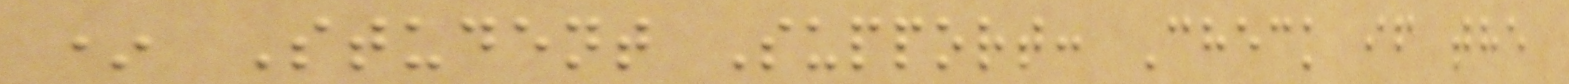* Student Support: Check if the
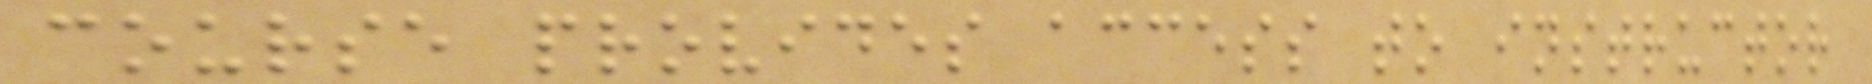course provides access to instructor
